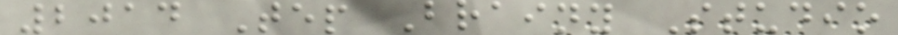2014 Tep Brainy Studio
